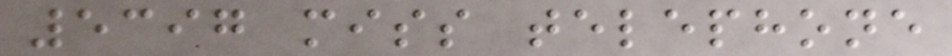5397 miss telephone
